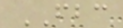FBC
